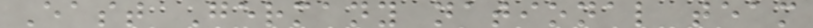East Germany national team
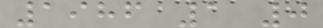1986 1 0
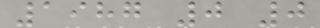1987 0 0
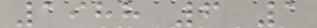1988 6 1
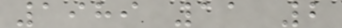1989 11 2
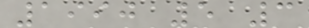1990 5 3
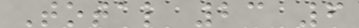Total 23 6
